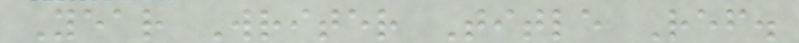Year Writer Title Ref.
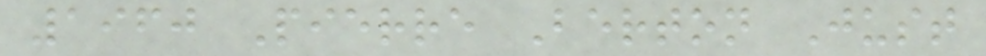1960 Pierre Berton Just
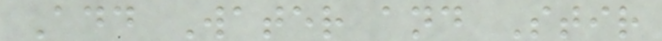Add Water and Stir
